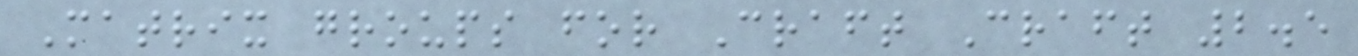Matrix groups for Craft Craft 2.5
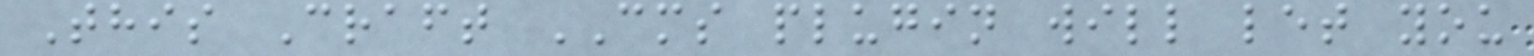This Craft CMS plugin will let you
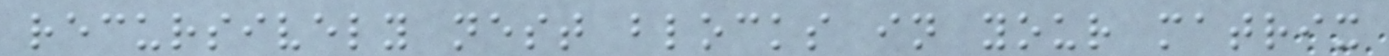recursively nest blocks in your matrix
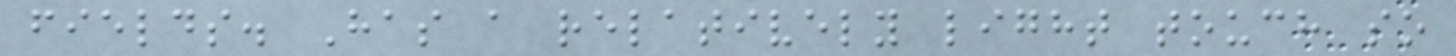fields. Has a relatively light touch so
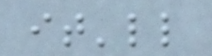it'll
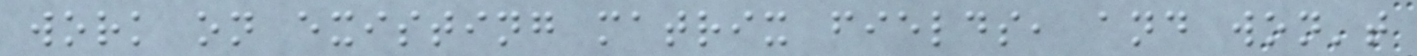work on existing matrix fields, and won't
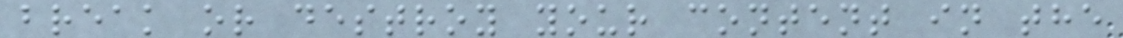break or destroy your content in the
